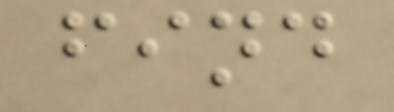find
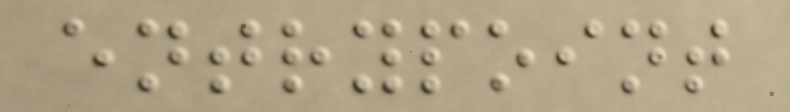entrypoint
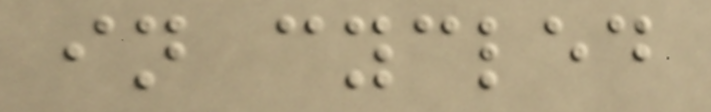in cycled
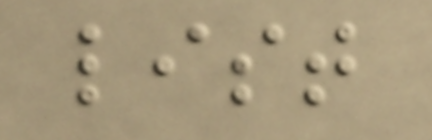list
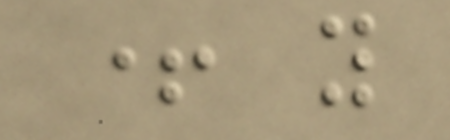+ y
